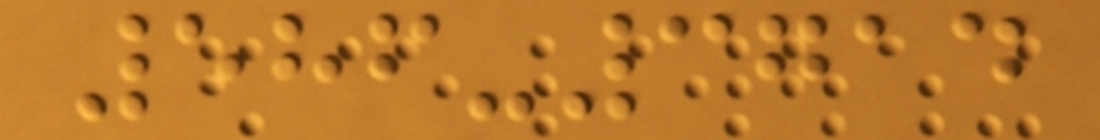586-3714
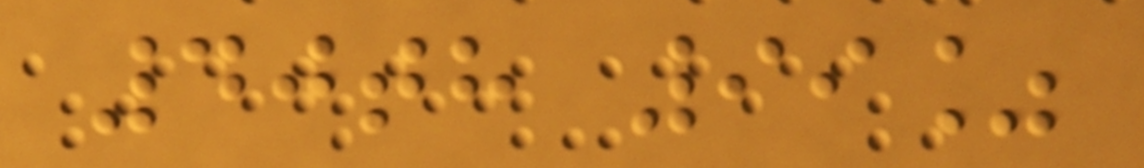40th 99%
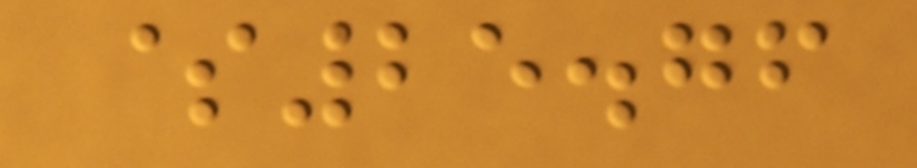$25.76
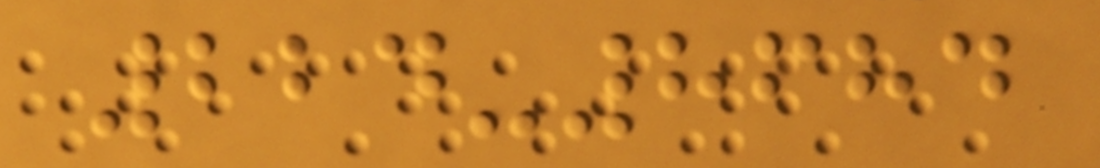224-8684
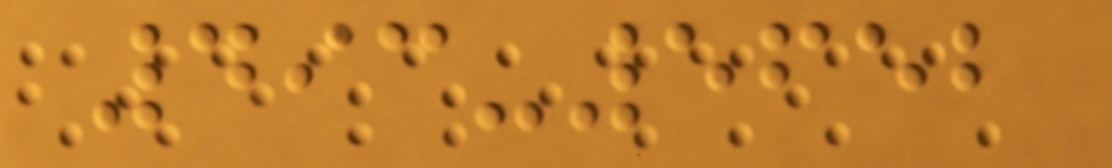493-5652
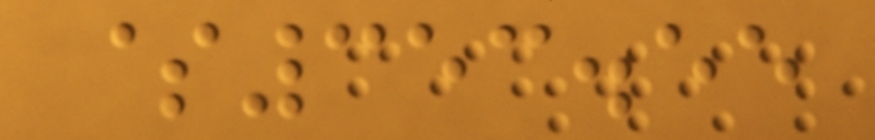$353.55
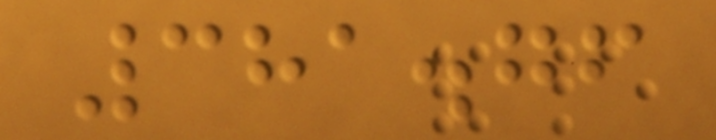381.76
